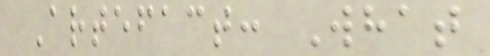Artefact: What
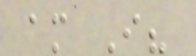am I?
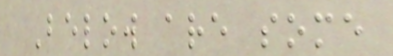Below are some
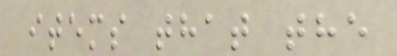items that the
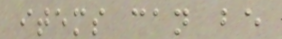items can be
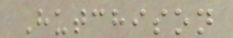Hutchison
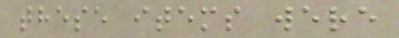these items were
